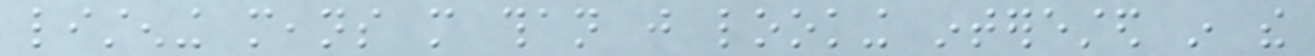listening means more than just looking interested in the
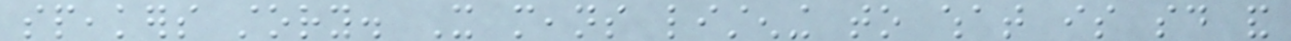speakers story. It means listening to what is said and
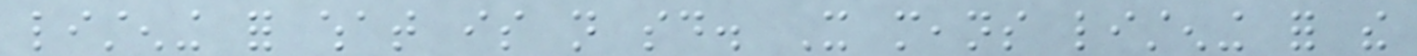listening for what is not said. It means listening for the
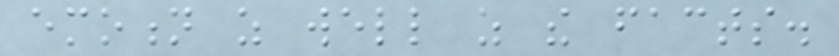emotion as well as the facts.
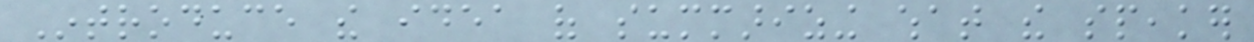Introduce the idea of summarizing what the speaker
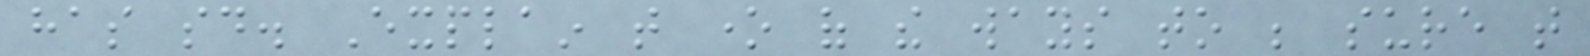has said. Explain that one of the ways to be sure that
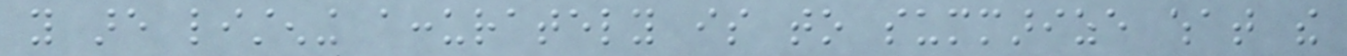you are listening accurately is to summarize what the
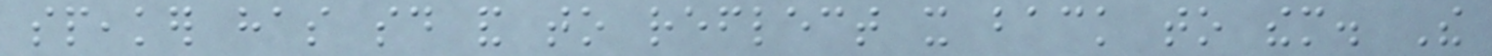speaker has said and to reflect it back to them. The
